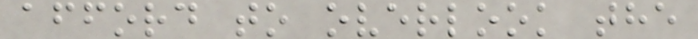afford to overlook the
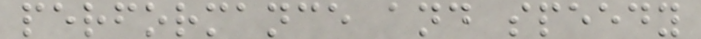performance and speedy
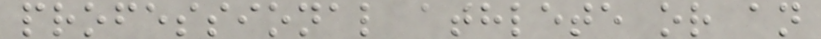professional athlete or an
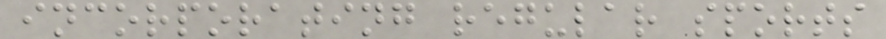incorporating regular sports
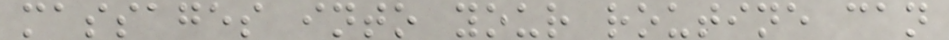massages into your routine can
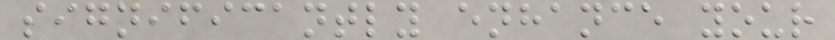significantly enhance your
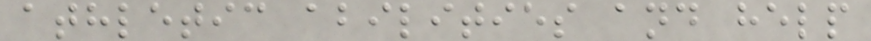athletic abilities and help
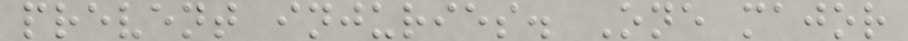prevent injuries. One major
